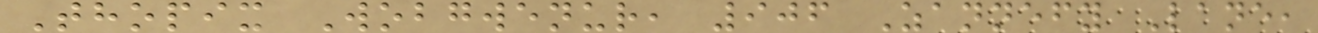Thopix Wobgwenur, 906 Zannefy Lane,
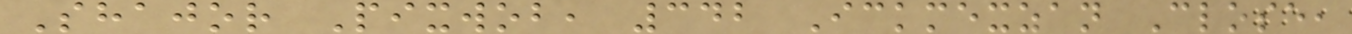Shajor Pixwob, 342 Ickmexzan Close,
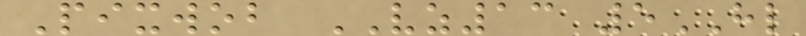Pixwob VZ13 5HL
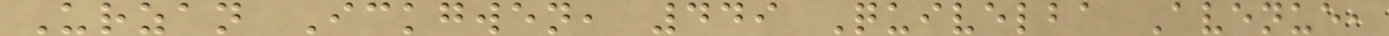Urzan Ickgwen, 449 Quivelba Avenue,
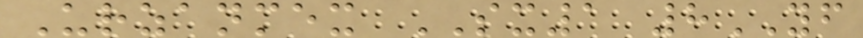Urzanmex SX1 8YF
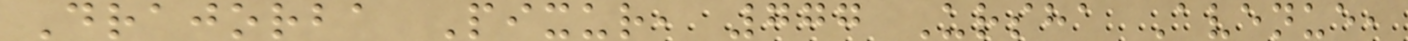Drajorba Pixur, 777 Ursha Avenue,
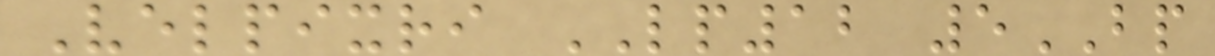Velpixri LP12 5BP
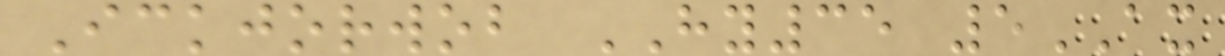Ickjorwob HY35 5AX
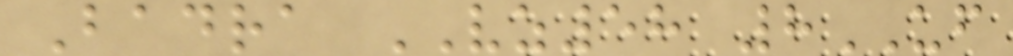Badra VZ58 8UF
